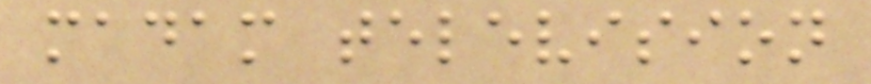madam television
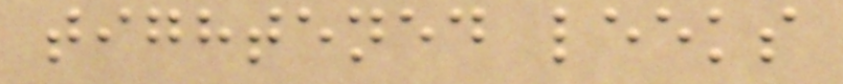tightened leeks
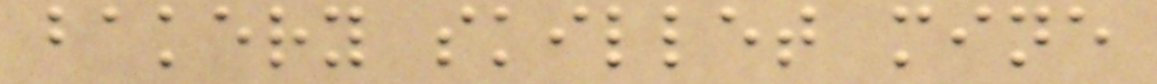bakery skillet mine
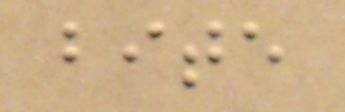bite
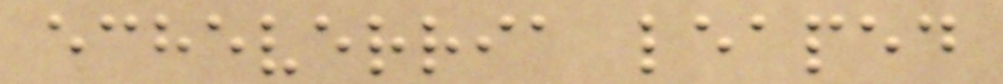echeverria leaped
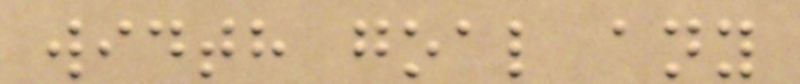width goal any
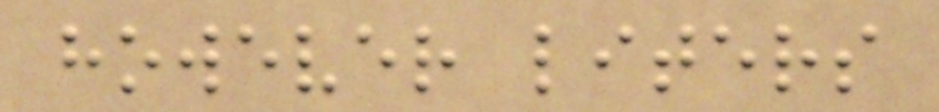however liters
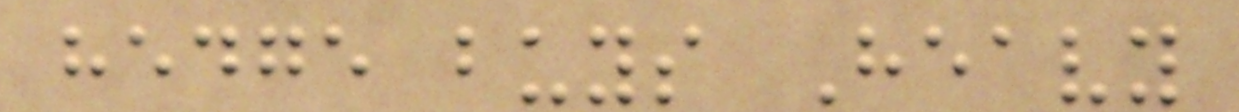hedge buys Heavy
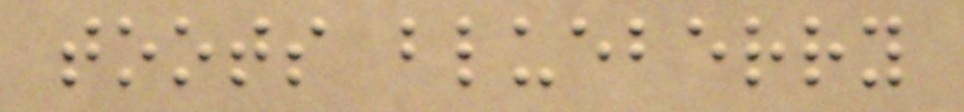toots blueberry
